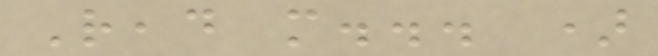Read more... )
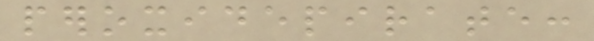peroxidepirate:
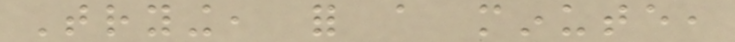Trying, for a minute,
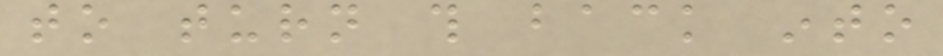to turn this back into
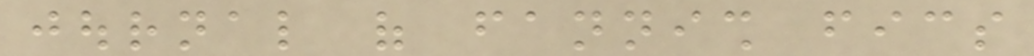journal of fannish fics
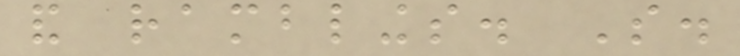and ramblings. So.
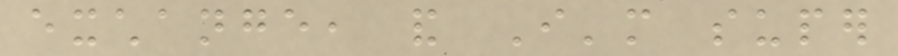exchange, and I'm super
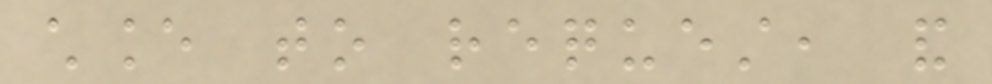chance to request, and
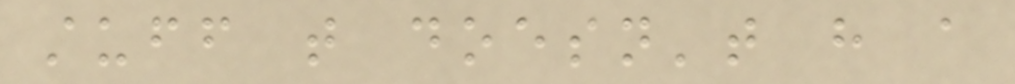stuff that doesn't have a
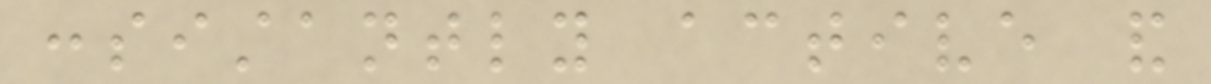consistantly active and
